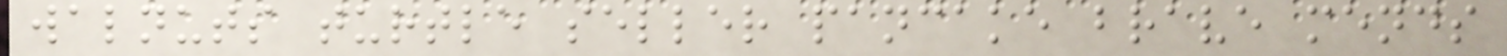walnuts turtle seller pancake brave mends
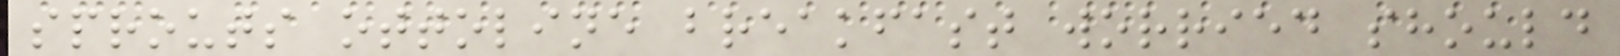sprouts ottoline breakfast worried should
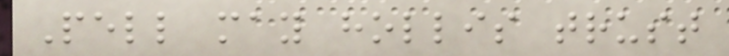Pell may hollis trust
